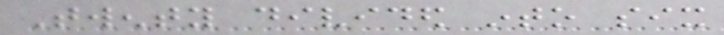Twenty divided into six
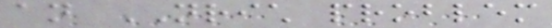an NRICH problem
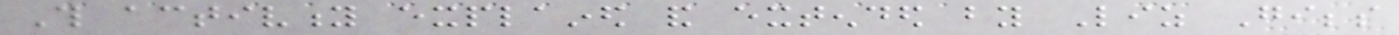This activity explained and extended by Liz Gibbs
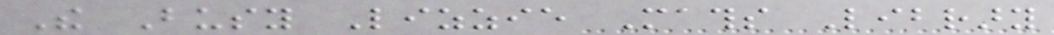The Busy Lizzie Maths Library
